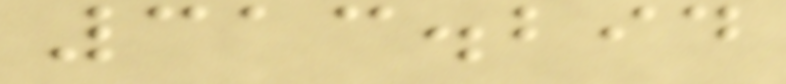313.294
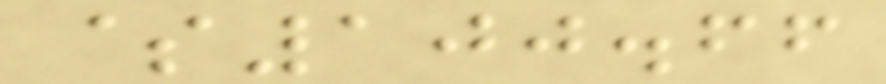$100.66
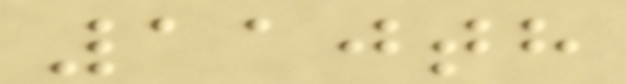110th
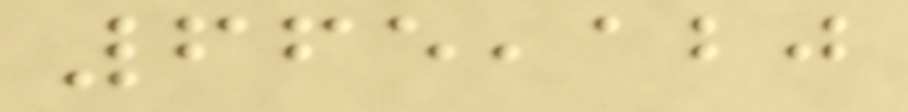665,120
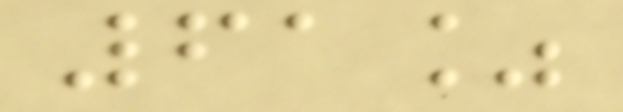61%
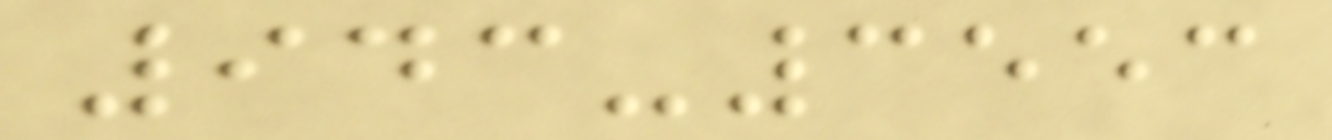943-3553
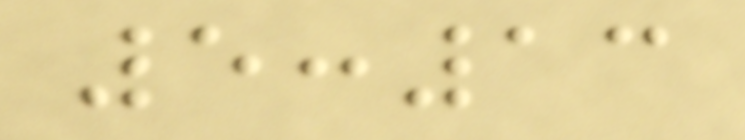5:13
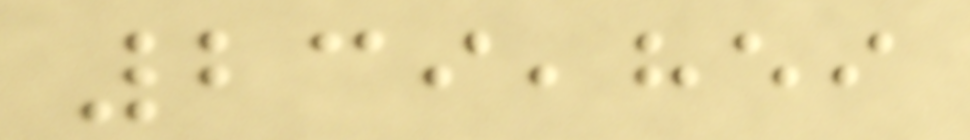239,859
